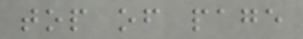top of page
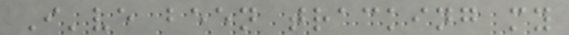I've been tracking my
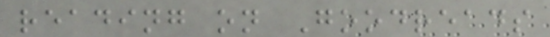reading on Goodreads
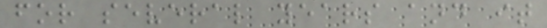for several years and it
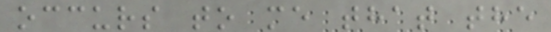occurs to me that the
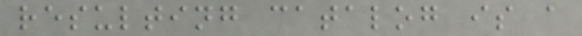resulting catalog is a
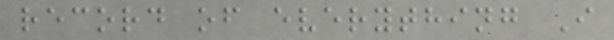record of everything I
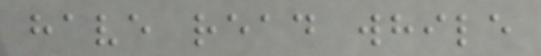have read while
